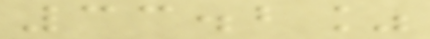33.2%
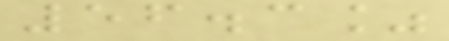56.3%
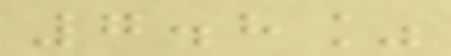7.8%
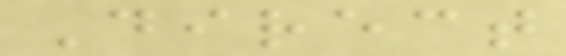Direct
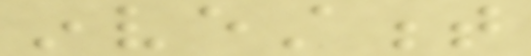investment
